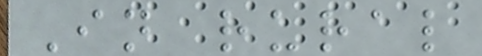In rural
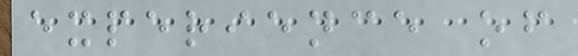experience of
